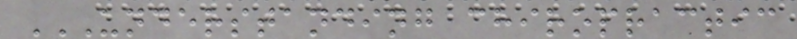UNDERSTANDING CHIROPRACTIC
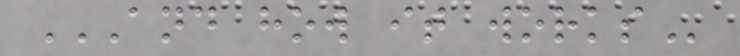AND HOW IT WORKS
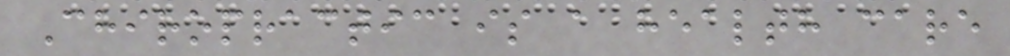Chiropractic is a health care
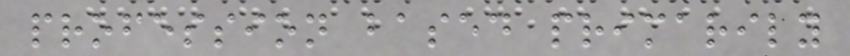profession based primarily
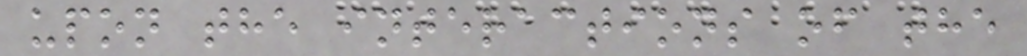upon the interactions of the
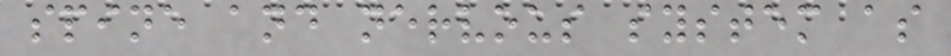spine and nervous system as
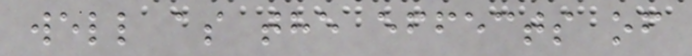well as the effects of
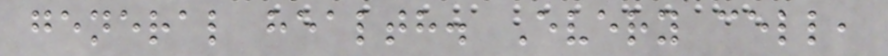general health. Every cell,
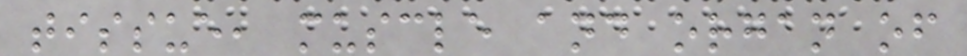tissue, muscle and organ of
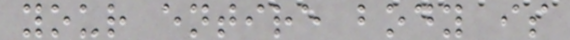your entire body is
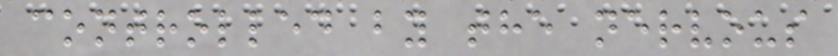controlled by the nervous
